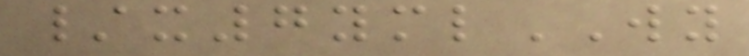/x7ymlWY
